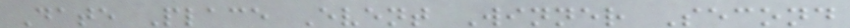Date Place Event Winner Second
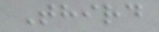Third
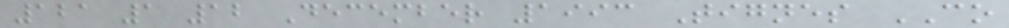121 1 12 December 1993 Tignes CO
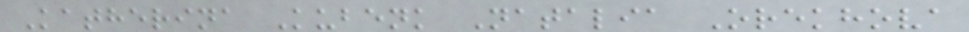Katherina Kubenk Natalia Orekhova
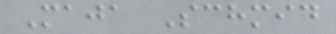Maja Schmid
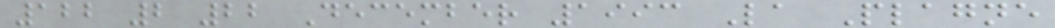122 2 22 December 1993 La Plagne
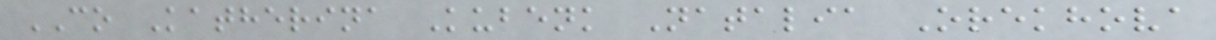CO Katherina Kubenk Natalia Orekhova
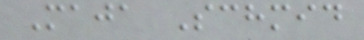Maja Schmid
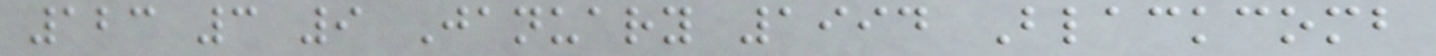123 3 9 January 1994 Blackcomb
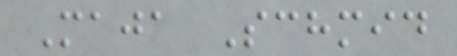Maja Schmid
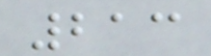213
